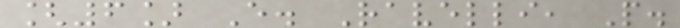[6] E. Ravelli, P.
